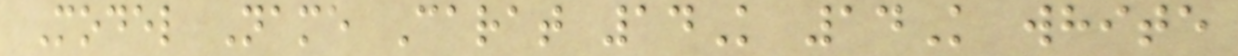Model Name Carat 14K 14K white
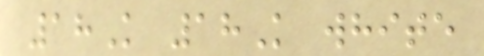18K 18K white
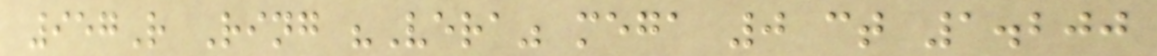957R Ring "Vera" mega 0 ct 1.200
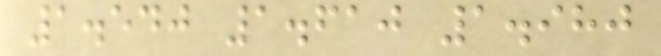1.540 1.610 1.980
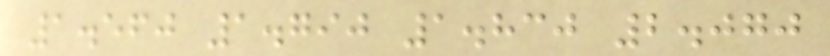1.560 1.790 1.830 2.070
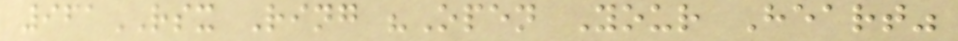961RSX Ring "Open Your Heart"
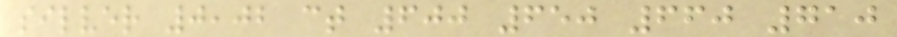silver 0,02 ct 600 650 660 710
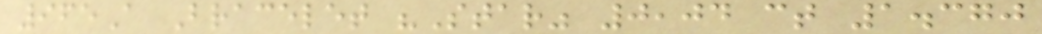965A Bracelet "Star" 0,04 ct 1.370
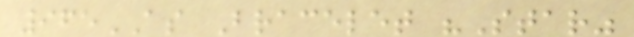965AS Bracelet "Star"
